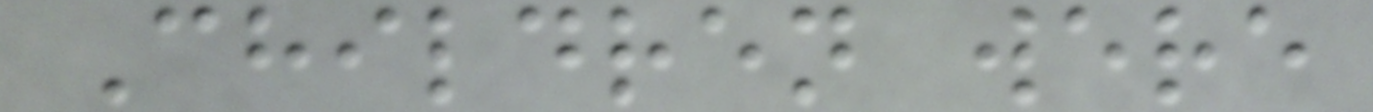Children were
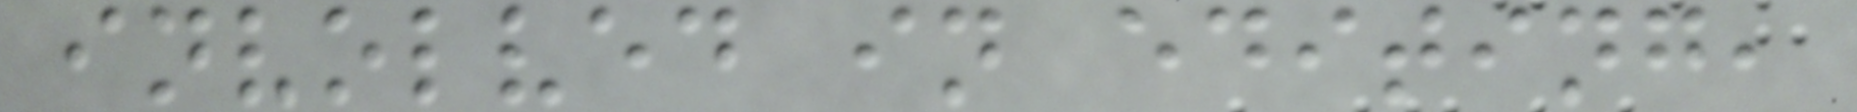involved in editing,
